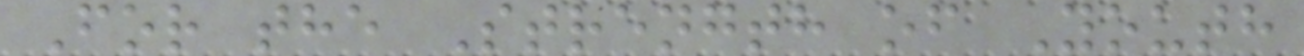For the Strength of Youth
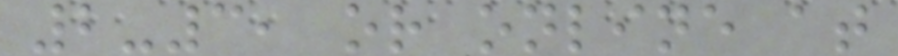2-3, or online at
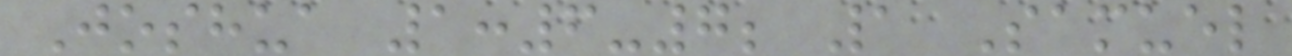Joshua 1:6-7; 1 Samuel
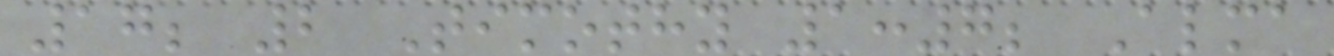17; 2 Timothy 1:7; Alma
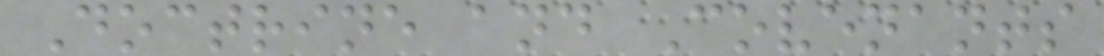Doctrine and Covenants
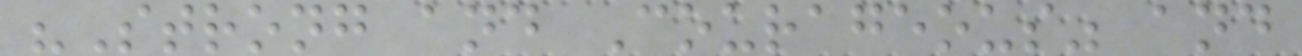"Strong and Courageous" and
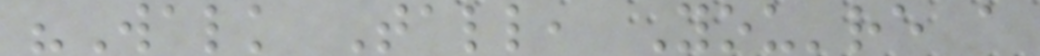"Walk Tall, You're a
